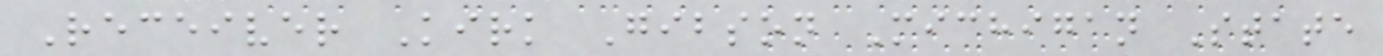Receiver Kirk Gibson Michigan State
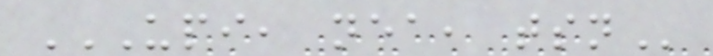UPI, NEA, TSN
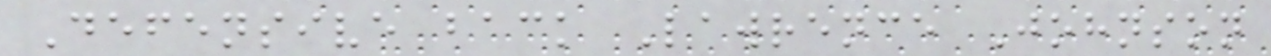Defensive back Lawrence Johnson
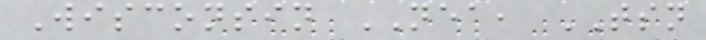Wisconsin NEA, TSN
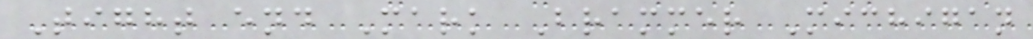Tight end Mark Brammer Michigan
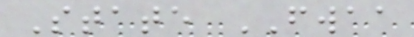State FWAA
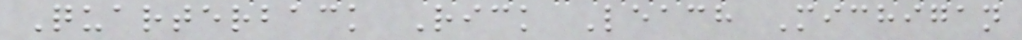Quarterback Rick Leach Michigan
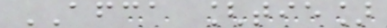AFCA [tie]
